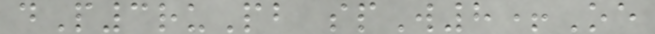dP3ruPb spW8+Oe
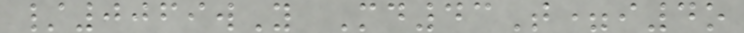/0069wY Md43T=i4o
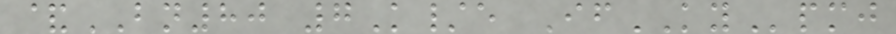&BN80 7K/e IfKYpmj
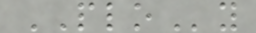PLOy
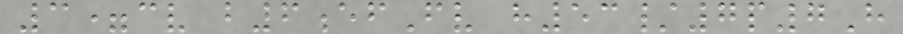3=cv b6efFv h53/7p7H
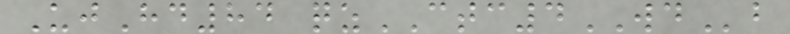UjHd84 qzCTC4WDb
